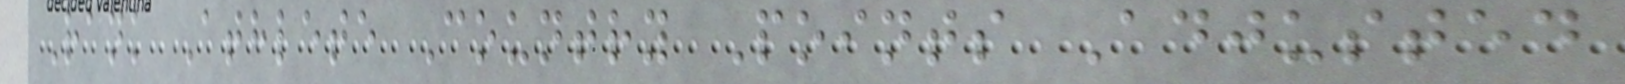Rank Athlete Country Points Adjusted
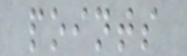points
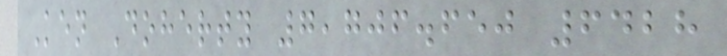Ken Doherty 7,706.650 6428
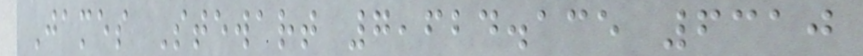James Stewart 7,624.135 6310
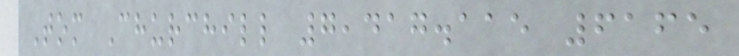Tom Churchill 7,417.115 6165
